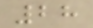28
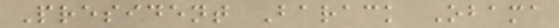President Barack Obama
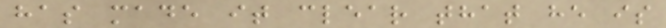has made it clear that he is
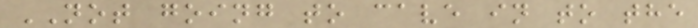NOT going to cave in to the
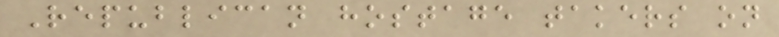Republican hostage takers on
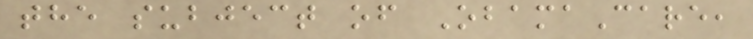the subject of ObamaCare,
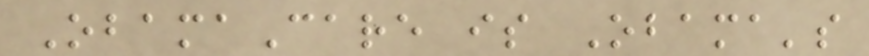ObamaCare is Obama's
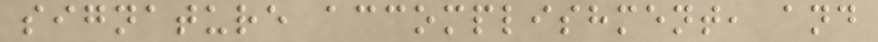signature accomplishment, and
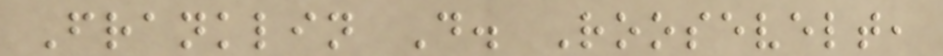Franklin D. Roosevelt,
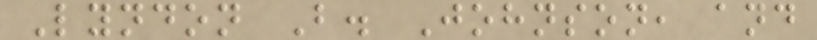Lyndon B. Johnson, and
